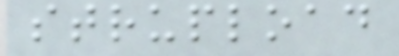strupload
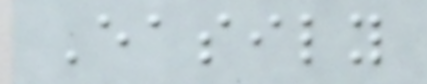Easily
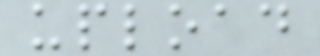upload
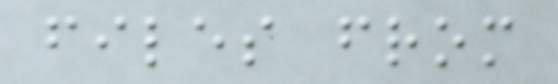files from
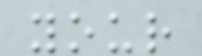your
